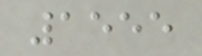1555
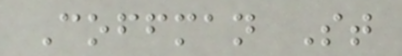Coffman St
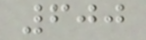600
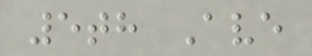5th Ave
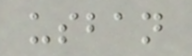usban
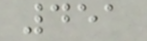451
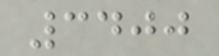3400
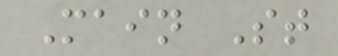Main St
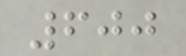600
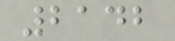2142
